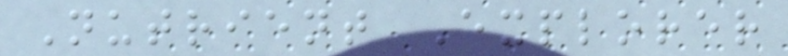Nutrient Explorer
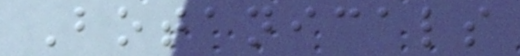Botanicals
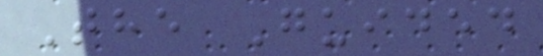The Guided
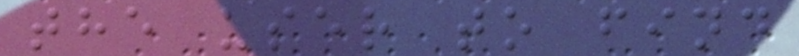the user to find
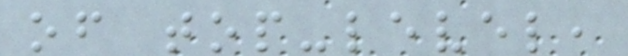of top-level,
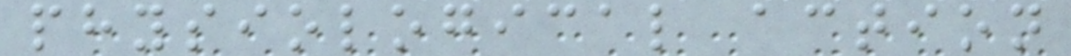physiological action
